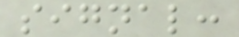signal:
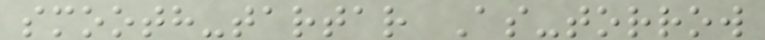smooth-tartar As-torrow
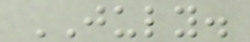JULY.
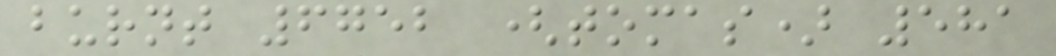burnt 6752 (tomas) 581
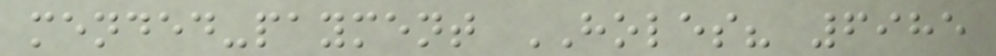mended-payment HOLES? 6985
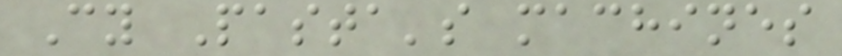Cy Pasta's machines
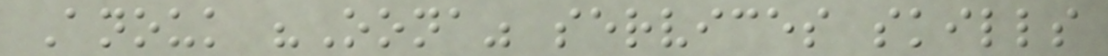Anouk "Oona" services skills
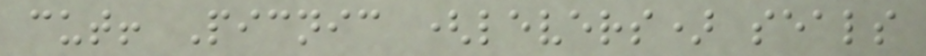cut! Picnic (levers) seals
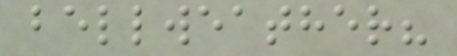bellweather?
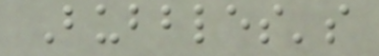Bubbles's
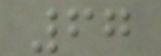67
